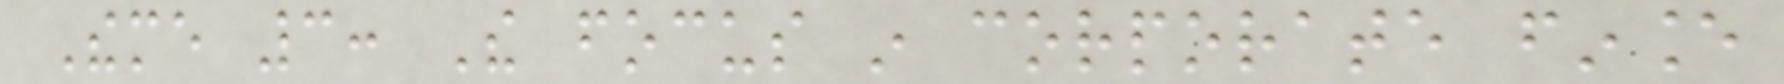Theme 3: The focus in corporate finance
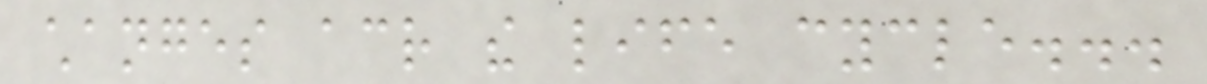changes across the life cycle...
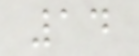14
